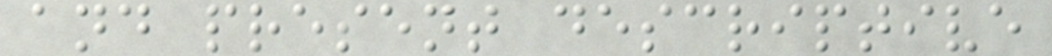and present descriptive
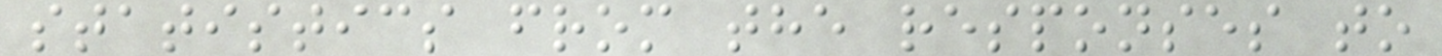statistics from the responses to
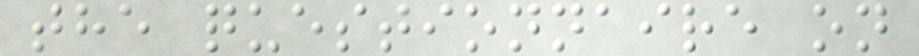the questionnaire on
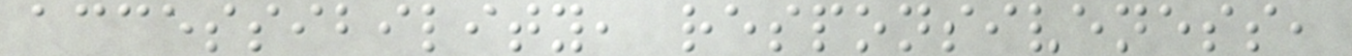accessibility, responsiveness,
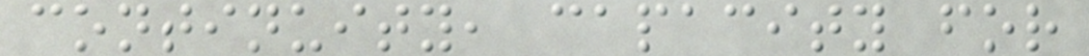continuity, capacity for
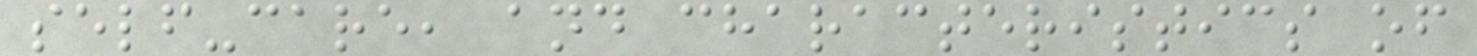self-care, and characteristics of
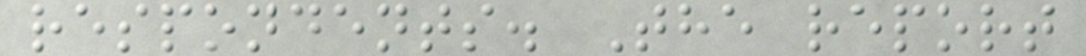respondents. The report
